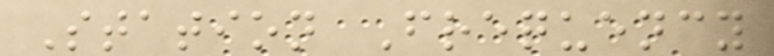Station Frequency
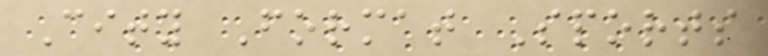City Format Sports
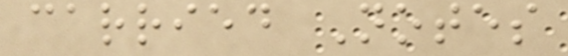carried Notes
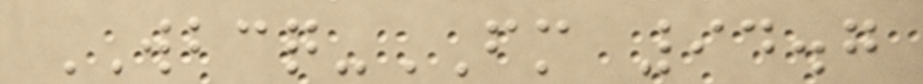WBCQ-FM 94.7
